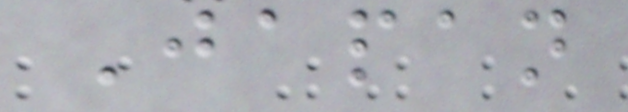Japan
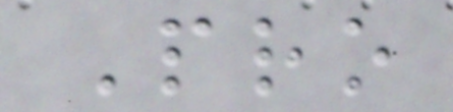Pro
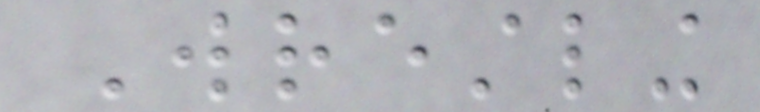Wrestling
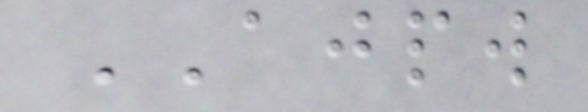AJPW
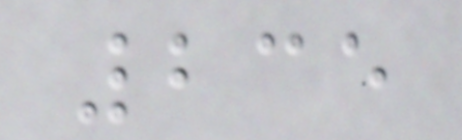235
